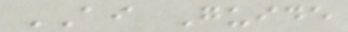AI Guide
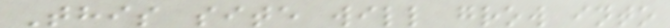This site will grow into
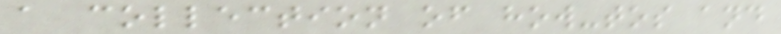a collection of how-tos and
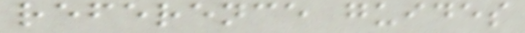reference guides
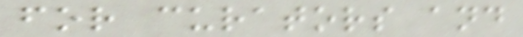for curators and
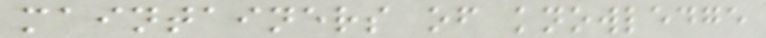maintainers of knowledge
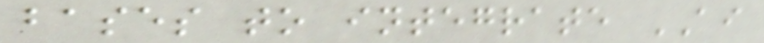bases to integrate AI
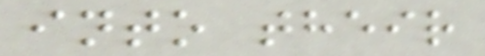into their
